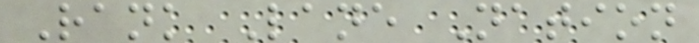Rank Lane Nation
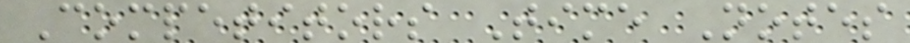Competitors Time Notes
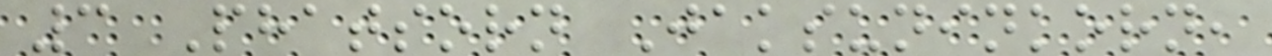3 Phatsorn Jaksuninkorn,
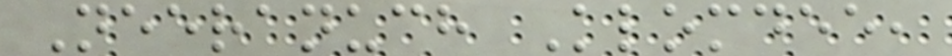Neeranuch Klomdee,
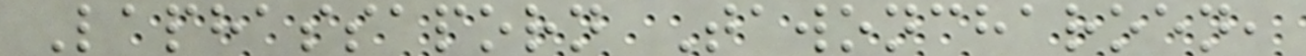Laphassaporn Tawoncharoen,
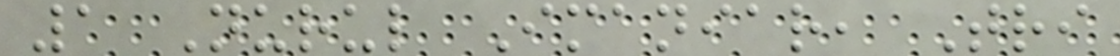1 Nurul Imaniar, Tri
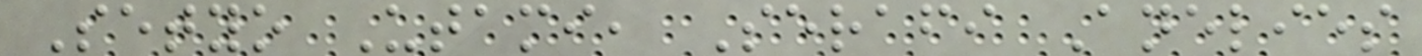Setyo Utami, Serafi Anelies
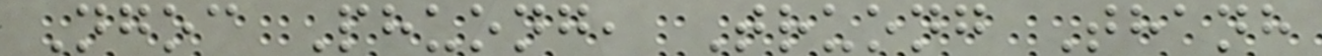Ngoc Phuong, Truong Thanh
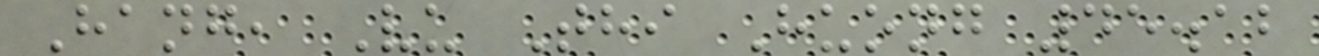Hang, Vu Thi Huong 45.12
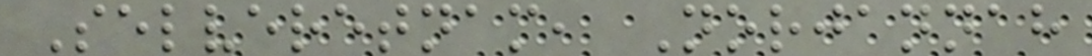Selveretnam, Norjannah
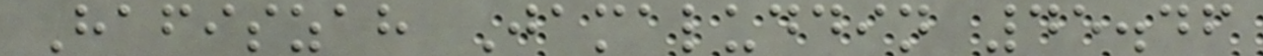Hafiszah Jamaluddin 45.46
